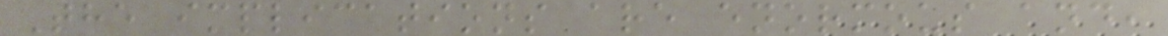The implications are enormous and,
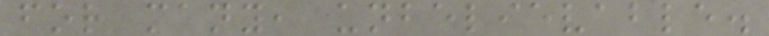for many, unbelievable.
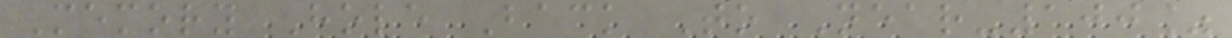Memory Hole Back To Near-100%
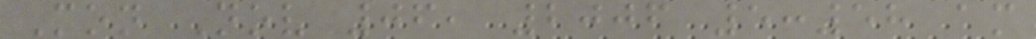Mon Nov 06, 2006 5:58 am
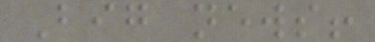Big news!
